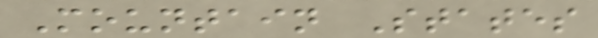Mountain States
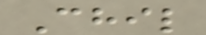Chil
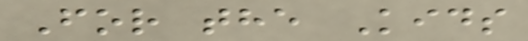For the Kids
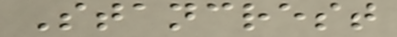Stancrest
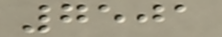7501
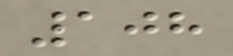108
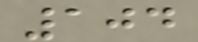104
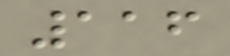116
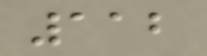112
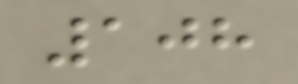108
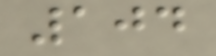104
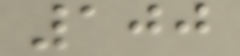100
